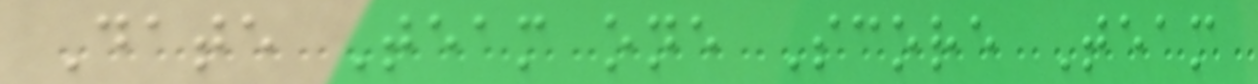Date Team one Score Team
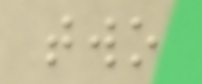two
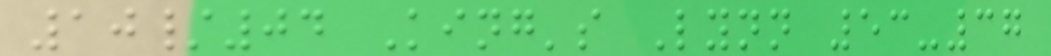10/04 King's Lynn 53-37
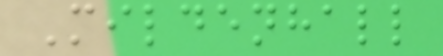Mildenhall
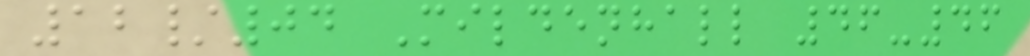12/04 Mildenhall 46-46
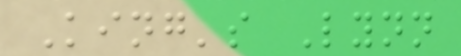King's Lynn
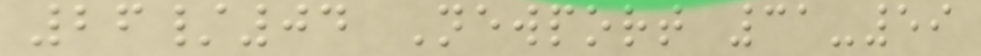26/04 Newport 31-59
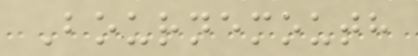Bournemouth
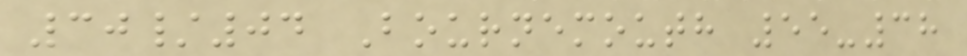30/04 Bournemouth 55-38
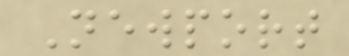Newport
